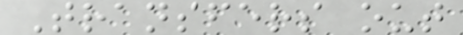Transfers out
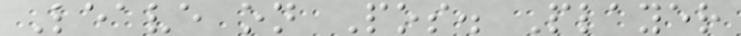Leave on Pos. Player
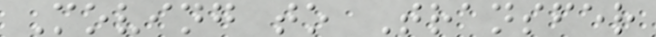Moving to Transfer
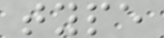type
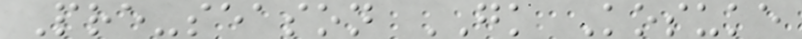Pre-season GK Kosuke
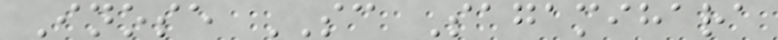Inose SC Sagamihara
